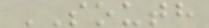SOUTH
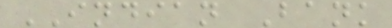INDIAN Bank
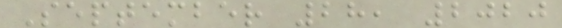September 28, 2020
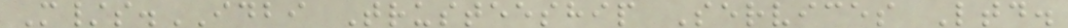M/s.IDBI Trusteeship Services Ltd.
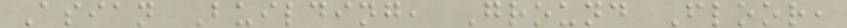Asian Building, Ground Floor,
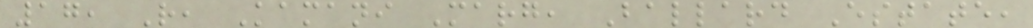17, R, Kamani Marg, Ballard Estate,
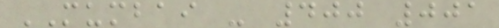MUMBAI - 400 001
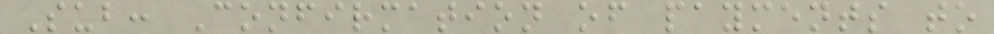Sub: Confirmation of payments to
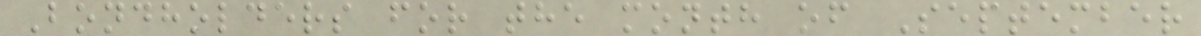Bondholders for the month of September
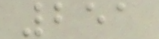251
